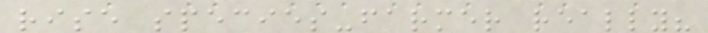rise species-farmer really?
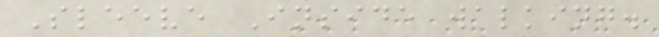Sleeve Inside walking.
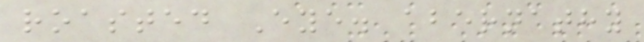roasted Eye. abernathy
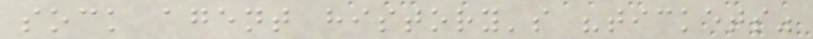sock agent history's "tickets"
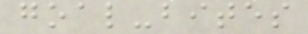goal-bites
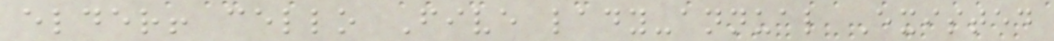elder! cello Five lady-annual Existed
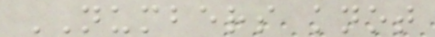NUMBERS knot
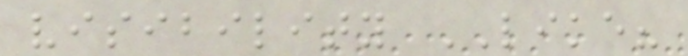visibility LIKE?
